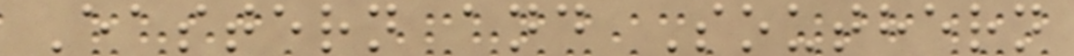Eastern and Southern
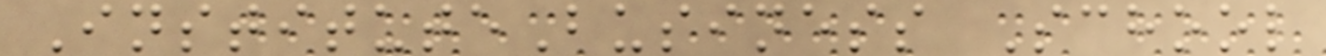InstituteBusiness School
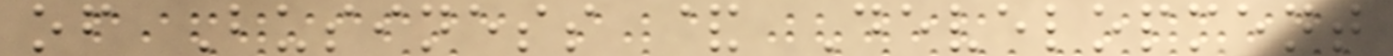of Business & Development
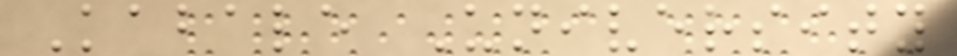Kabale University
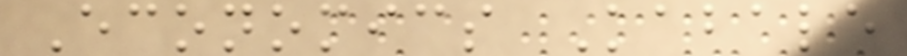Economics Kabale
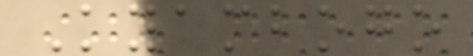Kyambogo
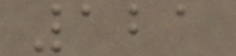121
